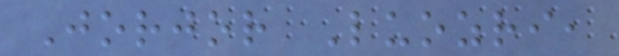Jorjor Luozri,
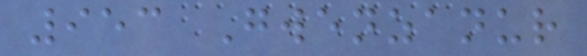953 Gwenzanur
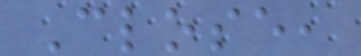Close,
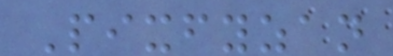Pixfyzan
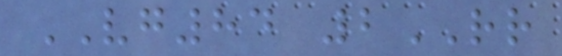VG84 2RR
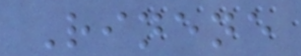Rinene
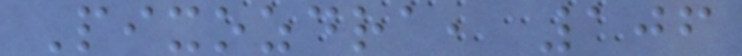Pixozdra, 106
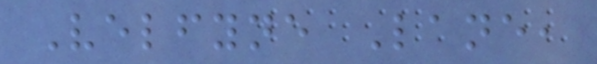Velfyne Lane,
